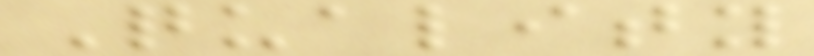Quality
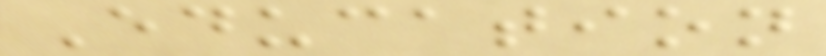Education
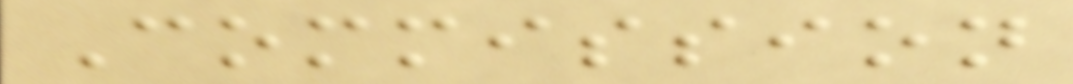Commission
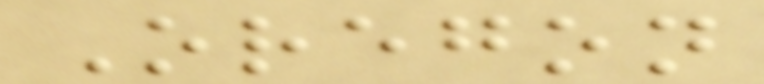Oregon
